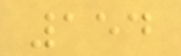154
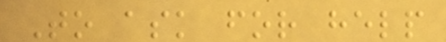To ask for help
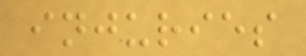injuries
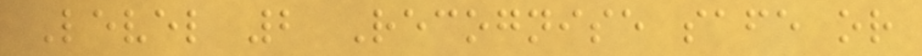Level 2 Recognise safe or
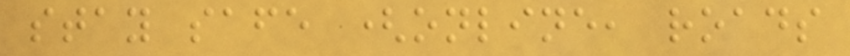stay safe (online, roads
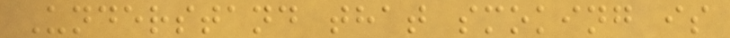Understand that smoking is
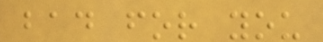bad for you
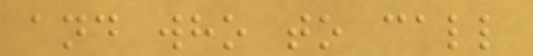and who to call
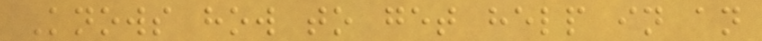Knows how to get help in an
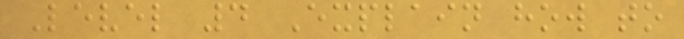Level 4 Explain how to
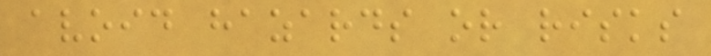avoid hazards or risks
